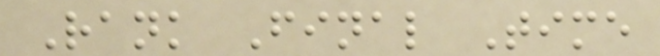Rank Final Time
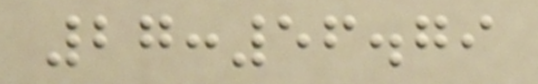27:56.79
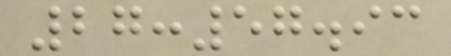27:57.93
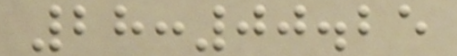28:00.25
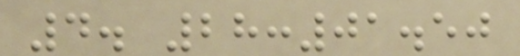4. 28:01.50
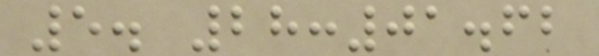5. 28:01.62
